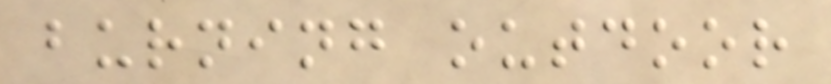burning outdoor
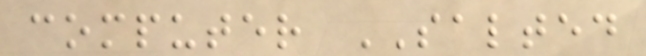computer SALTED
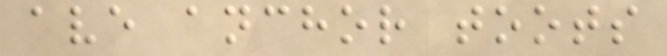ave anchor toots
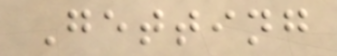Getting
